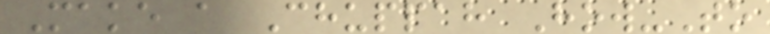Make a Chuppah How-To
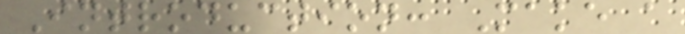Introduction: Make a
